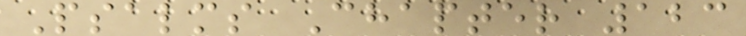Psalms Chapter 123
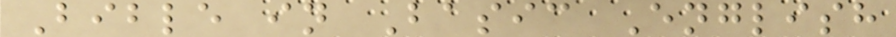Bible in Basic English
